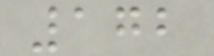172
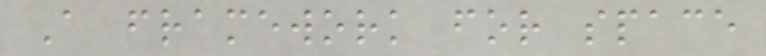A framework for space
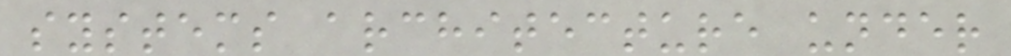systems architecture under
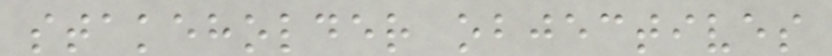stakeholder objectives
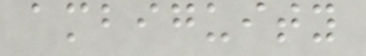ambiguity
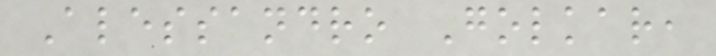Alessandro Golkar,
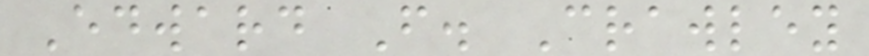Edward F. Crawley
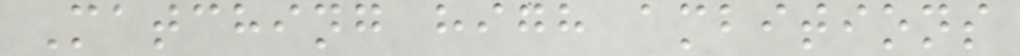Matching high ambitions
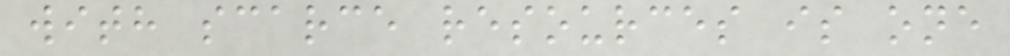with scarce resources is one
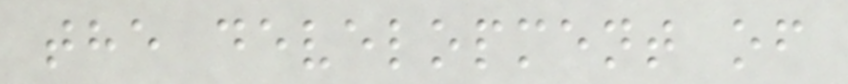the development of
